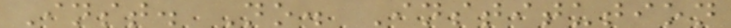Inst. No. Institution
